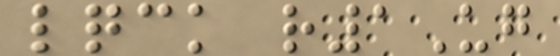lqck r1Ug
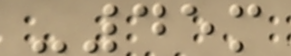-45m
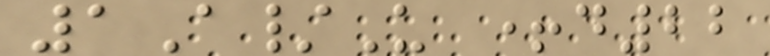1A/U +d22
